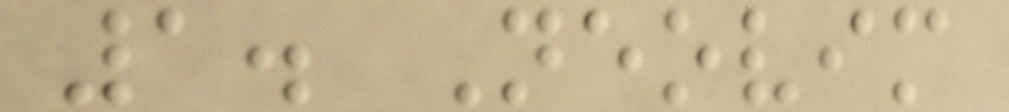1. Neovim
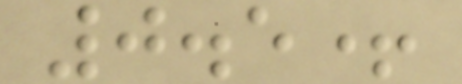0.5+
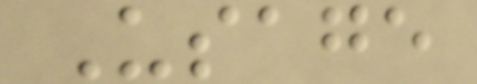Usage
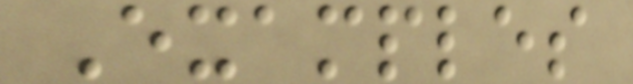Examples
